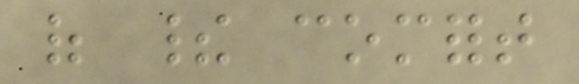of their comfort
